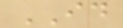ID
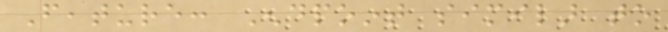Feature: Endpoint similar to
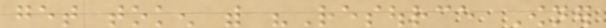get token with "Resource Owner
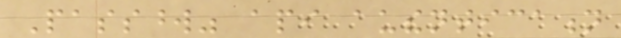Password" api authentication
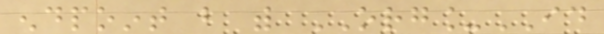endpoint but with ORG_ID
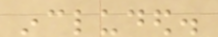included.
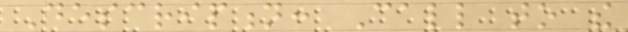Description: Call to the
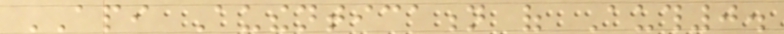API Authentication of Auth0.
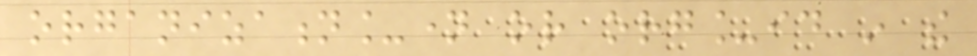organization_name or org_id in the
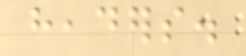headers.
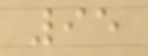95
